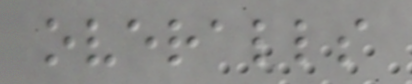overalls
